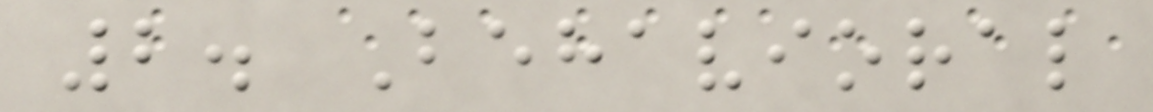2. Behavioral
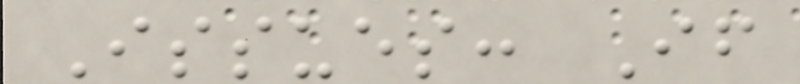Issues: If
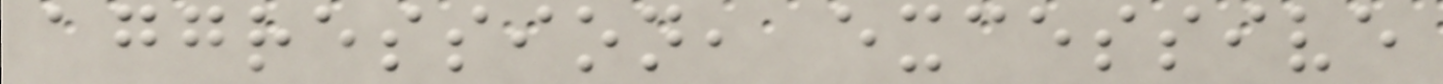aggression, excessive
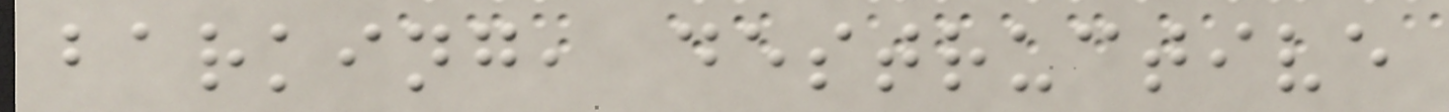barking, destructive
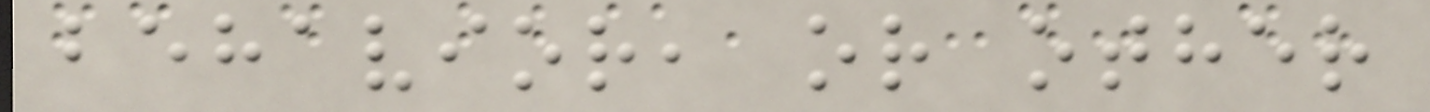behavior, or other
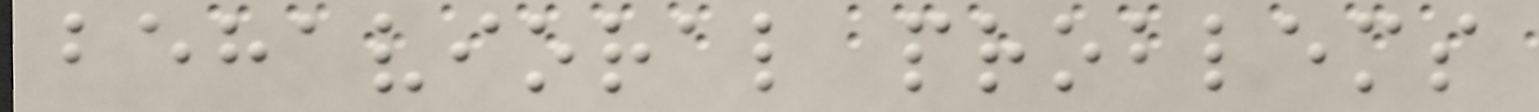behavioral problems
